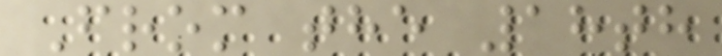From the 18th
